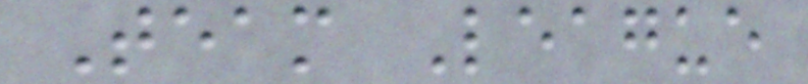Team League
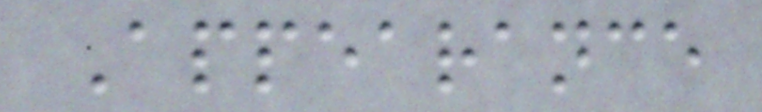Appearance
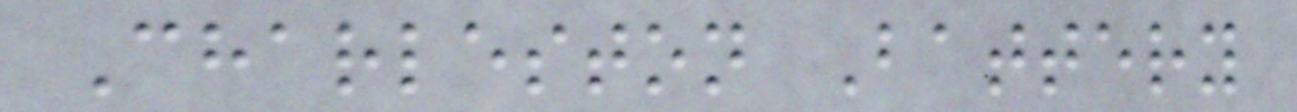Charleston Battery
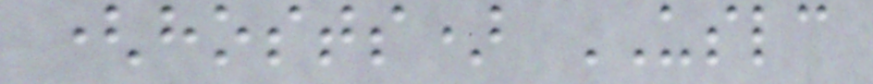(hosts) USLC
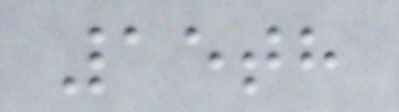15th
